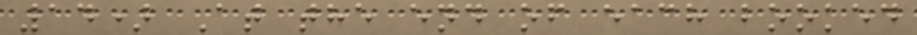14) At the end of each booked
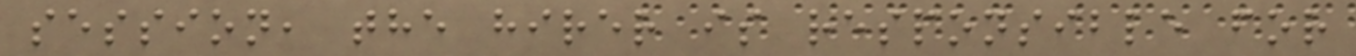session, the hirer is responsible for
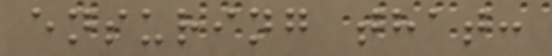ensuring that:
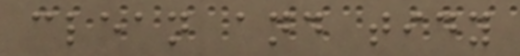clean and tidy
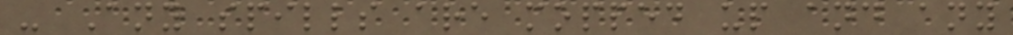- Any spills are mopped up and any
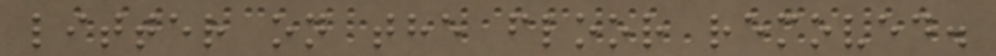litter on the floor removed.
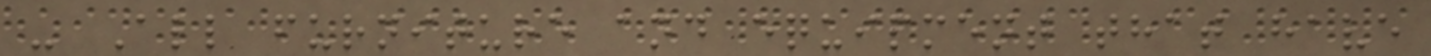- All furniture and equipment that have
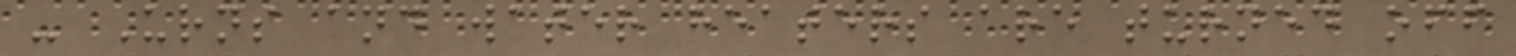- Urns and water heaters are turned off
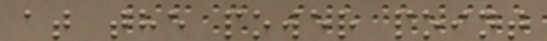at the power point
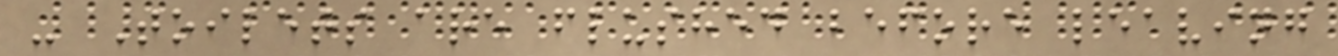- Toilets are flushed before leaving
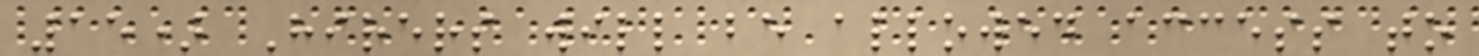15) Hirers will be allowed access to
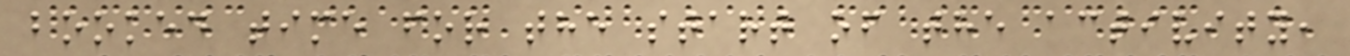booked time for the start of the activity,
